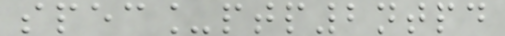spec_ptp2ntpd
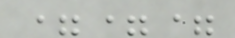===
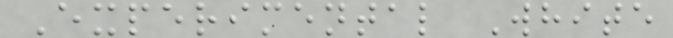Experimental White
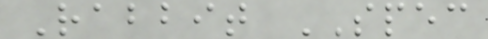Rabbit SPEC
